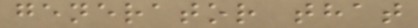generator that
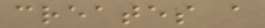creates a
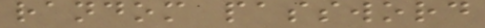random password
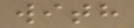with
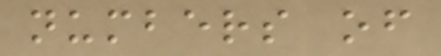numbers of
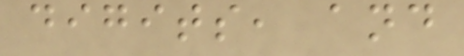digits, and
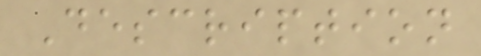Description
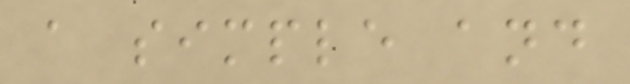a simple and
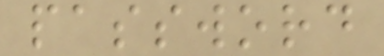password
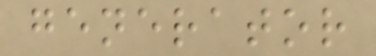generator
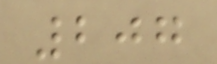207
